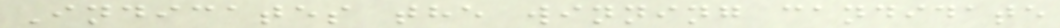Indicates the winning candidate
